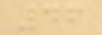46
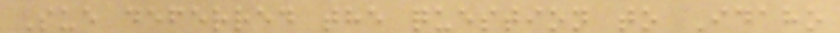Sue deferred the question to Idaho
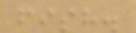fish.
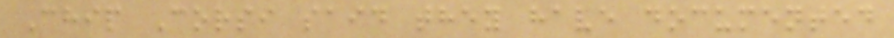Chip Corsi said they have documented
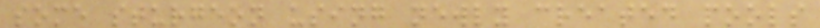some sturgeon using newly created pools
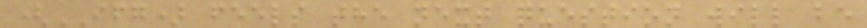(IFG) feels the next question will be
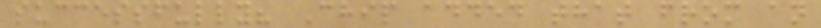successfully? Chip added that from an
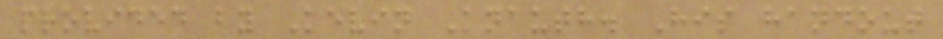provided by Kevin Knauth. His handout
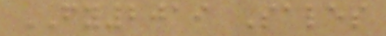FY2019 Sales
